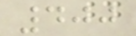400
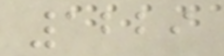1229
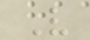V
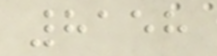8158
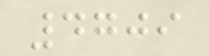4709
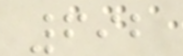692
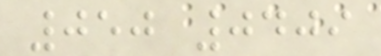050 0409
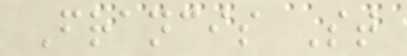Francis St
